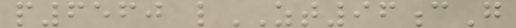p6560 lZT96cG
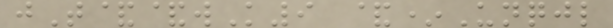jT&&wK9 &*Unqjl
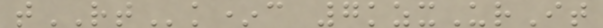tRTk*c 7kzxUrIt
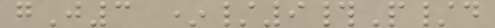gJ3 */9#P/d
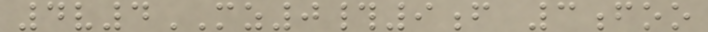4v4MZ0#9f 3foo
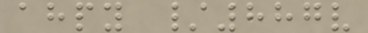ahpy /887v
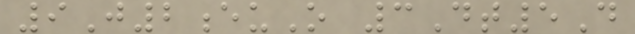9J2euO 3Dt5D
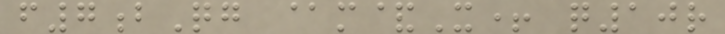f7bQg @m&X+ q10r
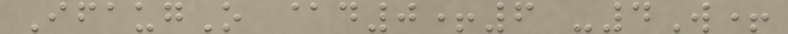IfaugO @d0+6 -4W+
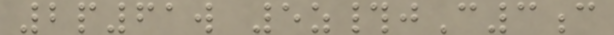2p61w 5z#jC3c
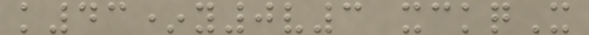k43*y0v3 xckqX
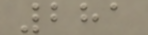281
